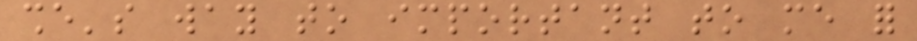she's way to important to me for
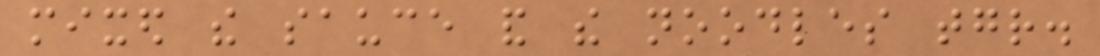mixed the sauce and the noodles together.
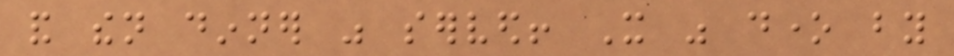and then dinner was served! It was done by
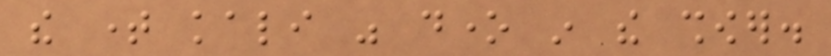the time kali was done in the shower.
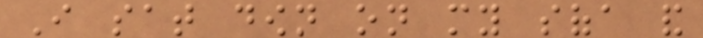I sat down on my sofa and
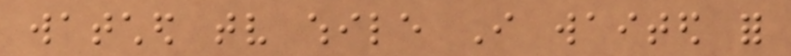watched tv while I waited for
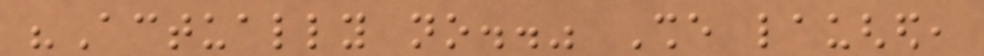"Actually no.." She laughed,
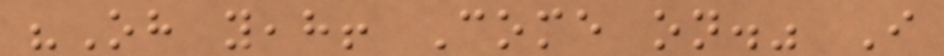"Oh yeah! Come on." I
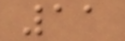11
